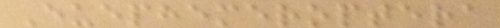Euephemeroptera
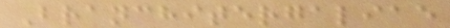Branchitergaliae
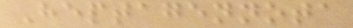Heptagennota
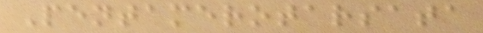Pentamerotarsata
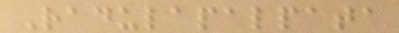Radulapalpata
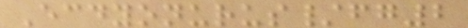Ecdyonurus/fg2
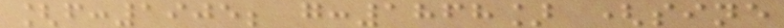[f:1905; g:1868] (sine
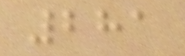281
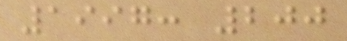1997: 200
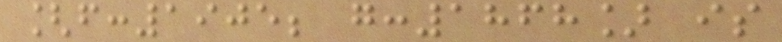[f:1905; g:1868] is
